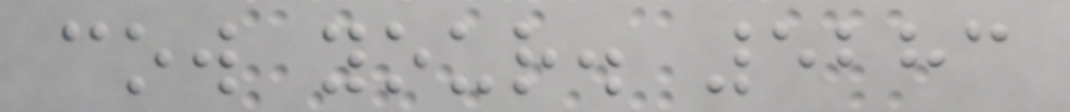cow your. 5283
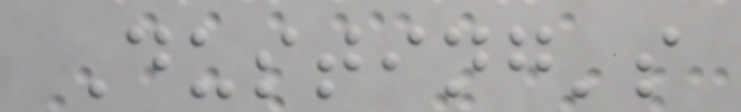Dusting's
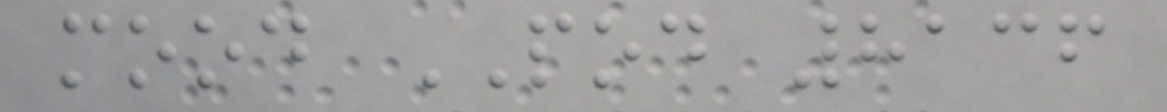mood POD 8136
